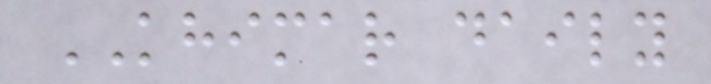KHIMAR daily
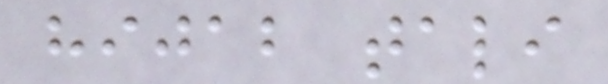hijab tali
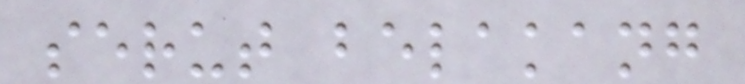serut belakang
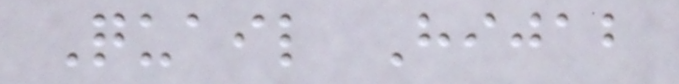Quail Hijab
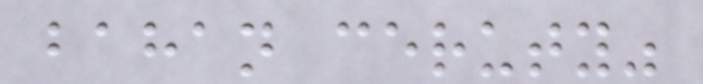bahan ceruty"
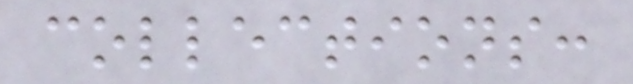collections:
